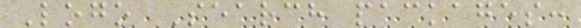Logo Search packages:
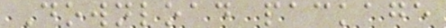Download package
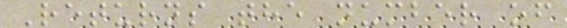Returns the number of
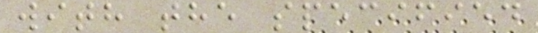with the specified
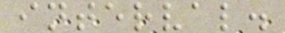interval.
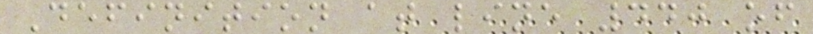Definition at line 440 of
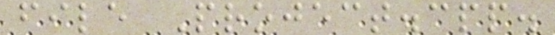file Project.cpp.
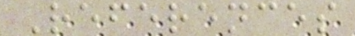References
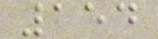154
